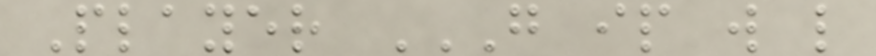Player G IP W L
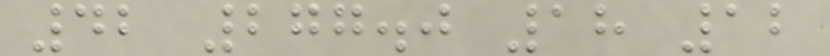42 277.0 18 12
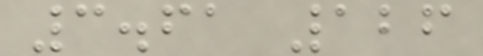3.61 126
